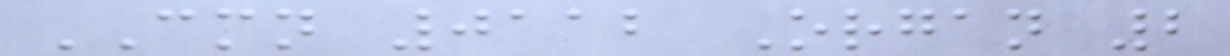CMN 0112 Organ 2
